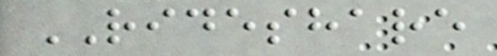RIDESHARE
